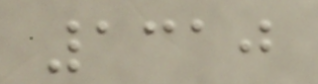1310
